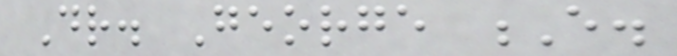Dr. George E.
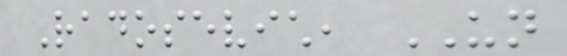Radosevich, UN
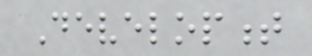Development
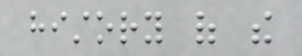history of the
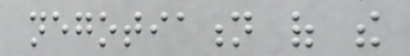negotiation of the
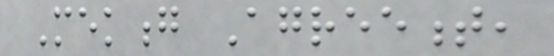Mekong Agreement,
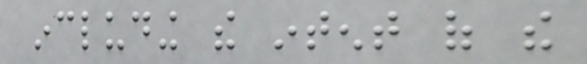including the intent of the
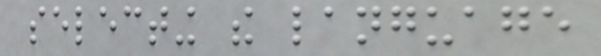selecting the language
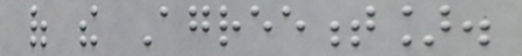of the Agreement].
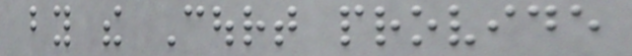by the Court provide
